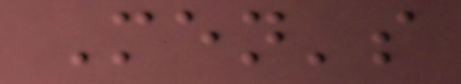Men's
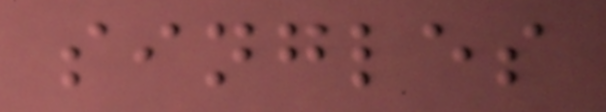singles
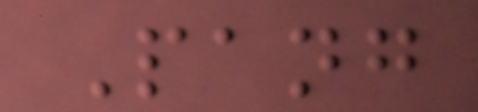Pang
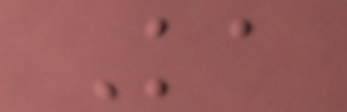Ka
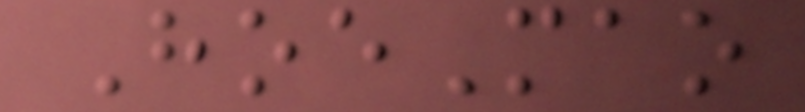HoeMao
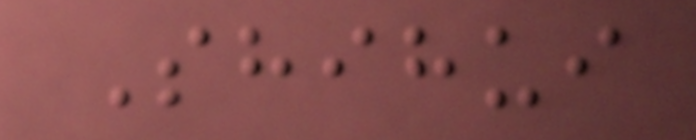Shihui
